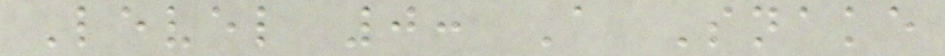Level 0: A Snake
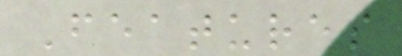Features
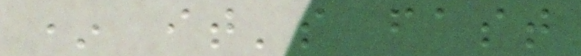* it's fast
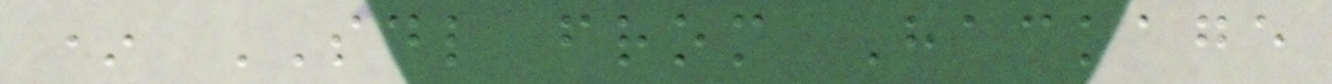* SDL from Hackage
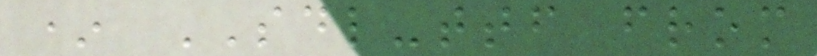* SDL-ttf from
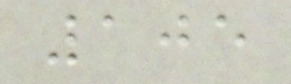105
